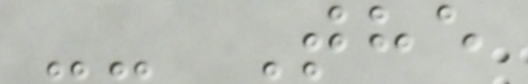-- The
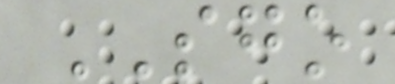SGO
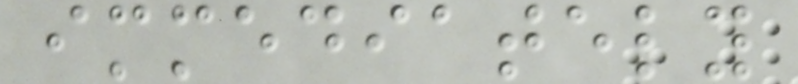immediately
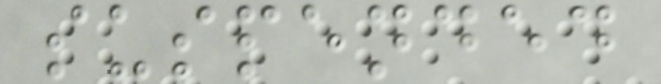suspended
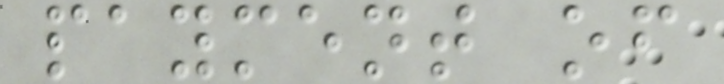payment of
